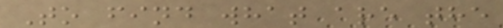To find what are the
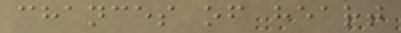chances of heart
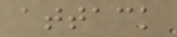attack
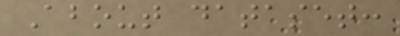About dataset:
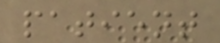patient
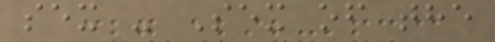sex - Sex of the
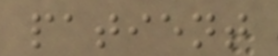patient
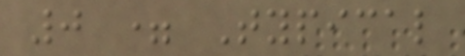0 = Typical
